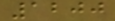1200
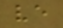ve
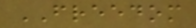FREEDOM
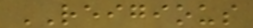REIGIOUS
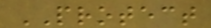PROTECT
